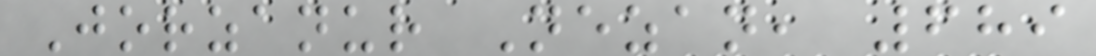Jorzanur Nezan, 689
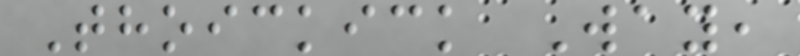Thoickick Way,
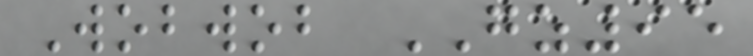Wobwob GZ95
